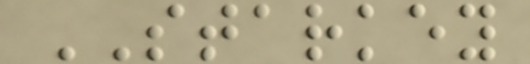STARKEY
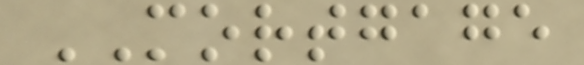MORTGAGE
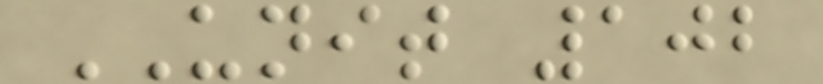UNIT 102
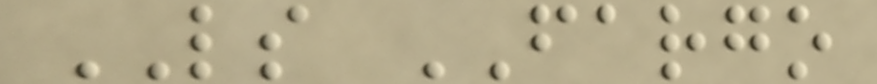LS FARGO
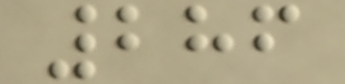286
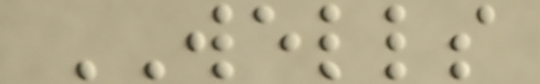WELLS
